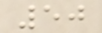50
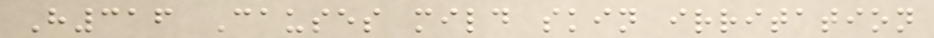H316 Causes mild skin irritation
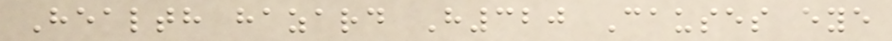Health hazard H320 Causes eye
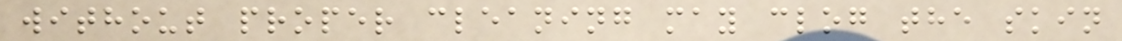without proper cleaning may clog the skin
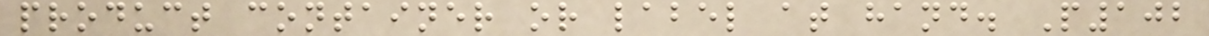product container or label at hand. P102
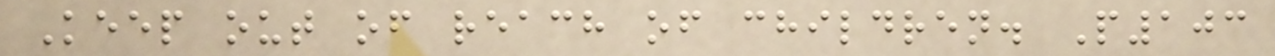Keep out of reach of children. P103
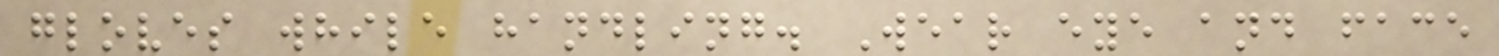gloves while handling. Wear eye and face
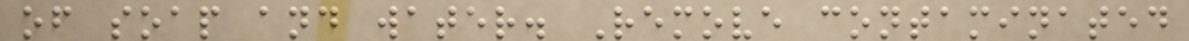of soap and water. Remove contaminated
